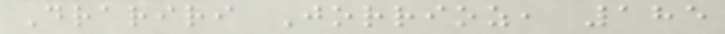Drariri Jorrioz, 185
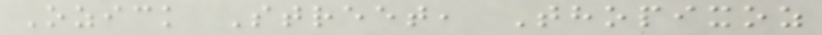Ozick Street, Thopixoz
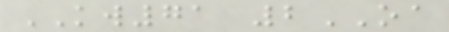KW71 2OA
